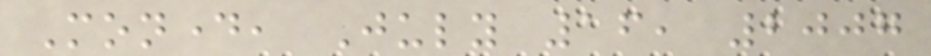Monday, July 16, 2007
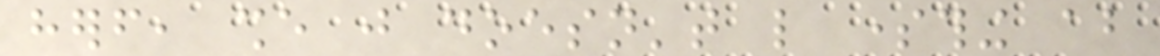herself, she just doesn't like something about
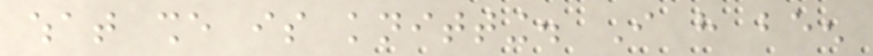what she is knitting. I have been
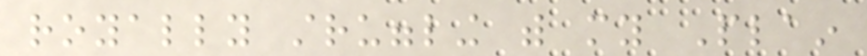royally struggling with my Plain
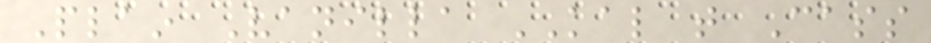Plain Vanilla KAL that Cass
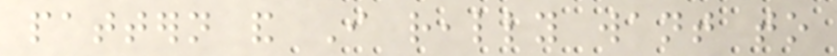pattern and I really want to
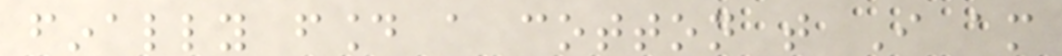finally found a cotton that I am
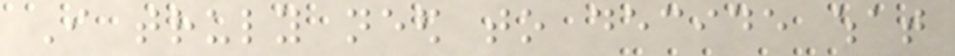I truly need to decide what
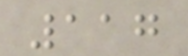117
